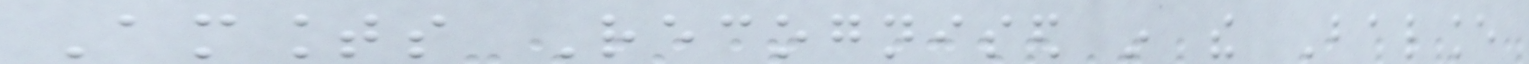Amounts Recognised in the Balance
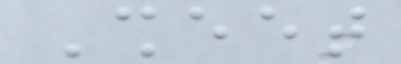Sheet
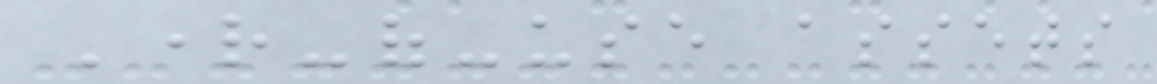Right-of-use assets
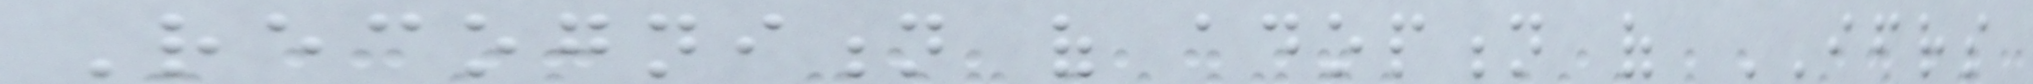Recognition of adoption of IFRS
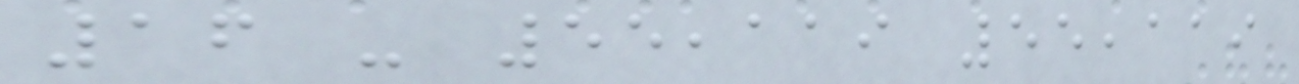16 - 55,119 55,119
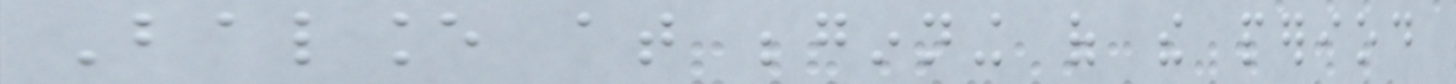Balance at beginning of the period
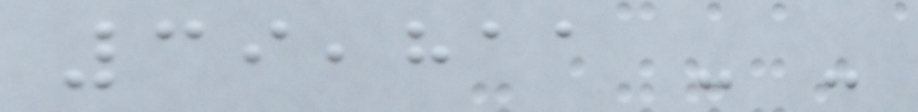39,811 - -
